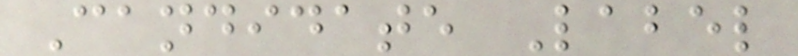Candidate Label
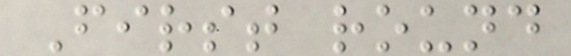First round
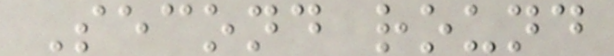Second round
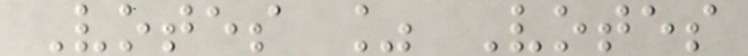Votes % Votes
